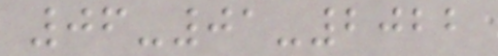06-01-2022
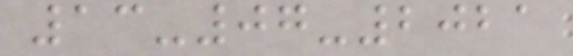13-07-2021
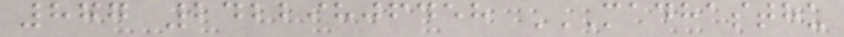877 24229806458 MADHASTHU
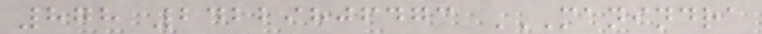878 24229806473 MANINDRA
